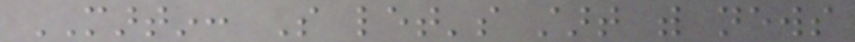MARTIN: So let's start with news
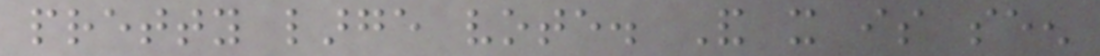pretty large vote. And it is seen
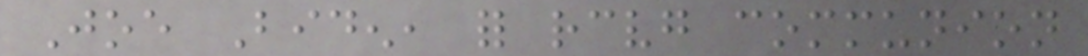Joe Biden, for receiving communion
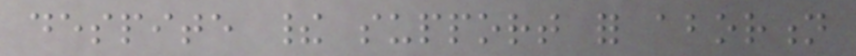despite their support for abortion
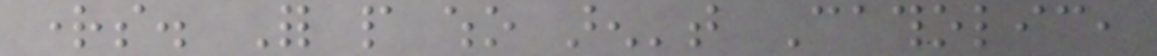rights. For people who aren't Catholic,
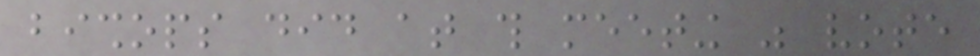bishops did at this meeting was vote
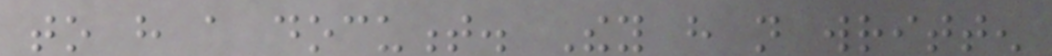to have a document. They have not written
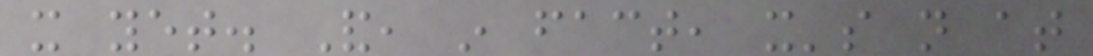it yet. And, in fact, it's not at
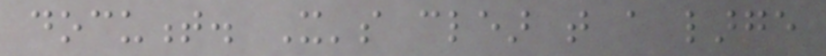document. It's clear that a large
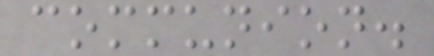communion.
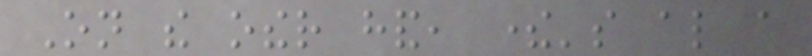On the other hand, there's also a
